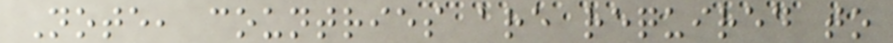Note, countries are required to
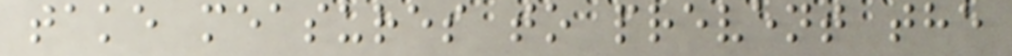take measures to prevent the
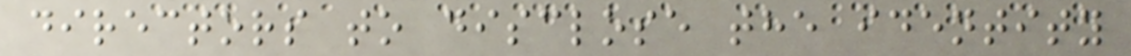directors to disclose the identity
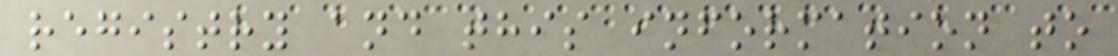registry and this information to
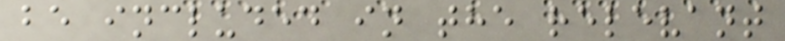be included in the relevant
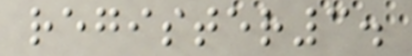register3.
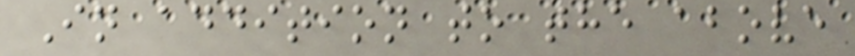In addition to the above
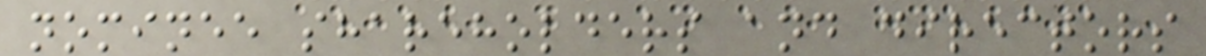nominee shareholders and directors
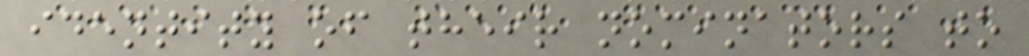identity of their nominators to
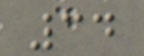34
